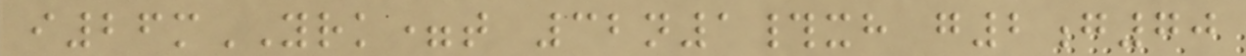i26mYRK=t 32n1#xh g2g70
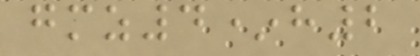gmz4*h2
